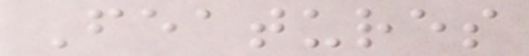Features
